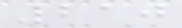210
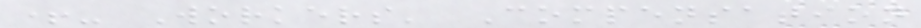+- Workers' Compensation
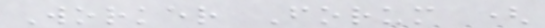Worker Forum (
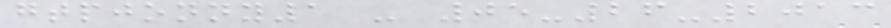gtpjonny1 - 05-26-2013
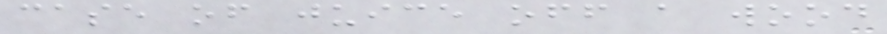case of juice off a wood
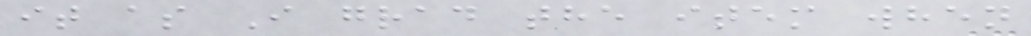it as I grad the item when
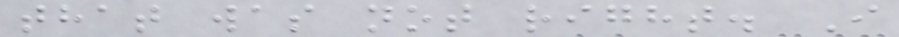that was not right. I
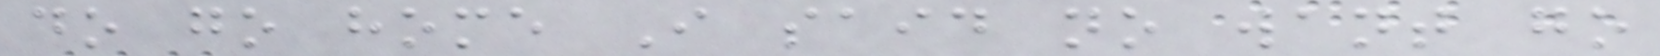do go home I said no want go
